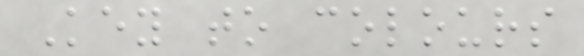Key to colours
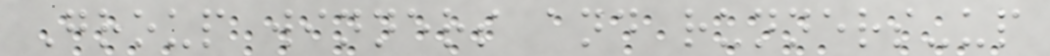Group winners and runners-up
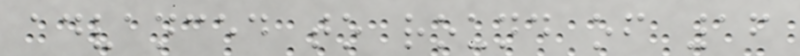advanced to round of 16
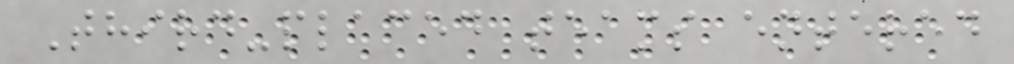Third-placed teams entered
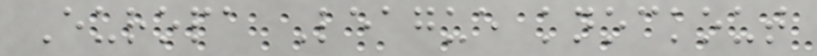Europa League knockout
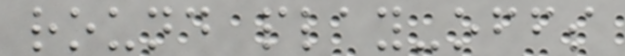round play-offs
